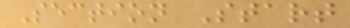Section Start
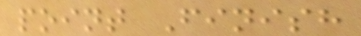point Finish
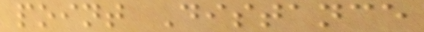point Distance
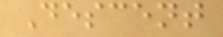Descent
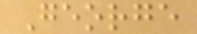George
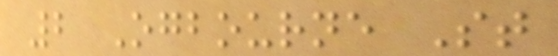2 Ogbourne St
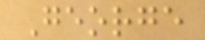George
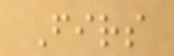Firs
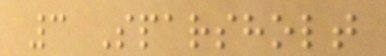3 Sparsholt
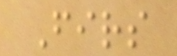Firs
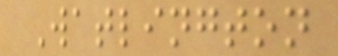Watlington
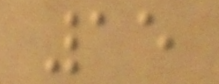15
